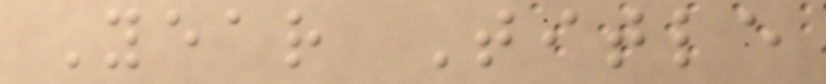Year Title
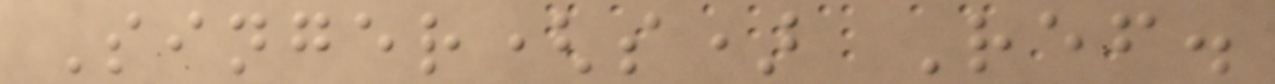Singer(s) Ref.
